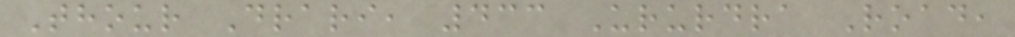Thour Drari, 433 Ururdra Road,
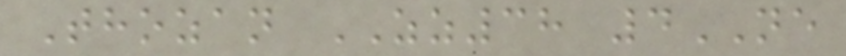Thozan ZZ38 4NE
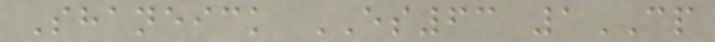Shaneick ES63 1CP
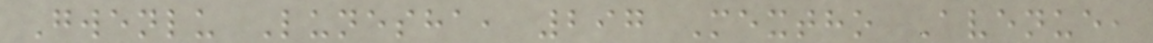Gwenlu Lunesha, 297 Mextho Avenue,
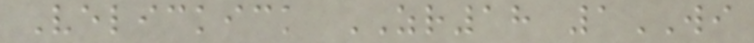Velickick ZR18 1WI
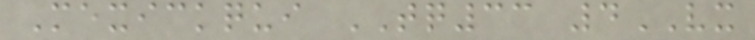Mexickqui TQ33 4VX
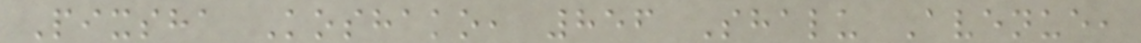Pixsha Koshako, 856 Shalu Avenue,
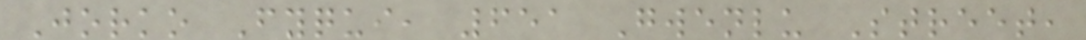Jorko Fyqui, 651 Gwenlu Street,
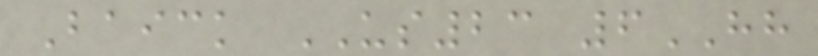Baick US23 6HH
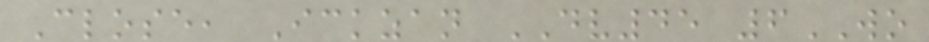Close, Ickzan DV45 6WO
